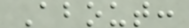About:
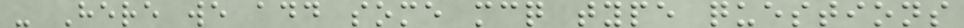- Here we add some mcq type questions
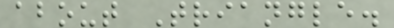about Triangle.
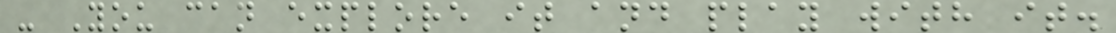- You can explore it and play with it.
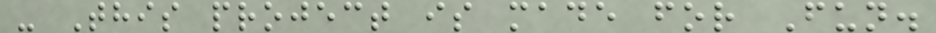- This project is made for Fun.
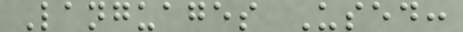Languages Used:
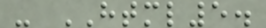- HTML5.
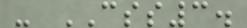- CSS3.
